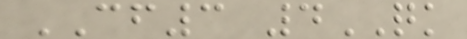CF3 4QK
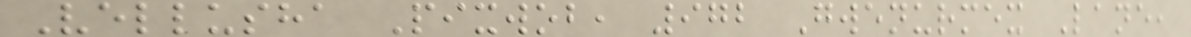Vellusha Pixwob, 972 Gwenurmex Lane,
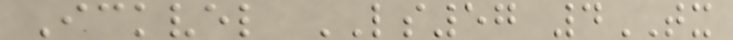Ickvel LS57 4TX
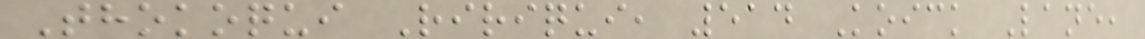Thokoqui Ririqui, 514 Koick Lane,
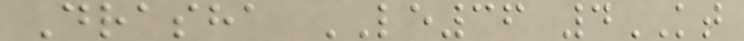Drasha LE36 4KT
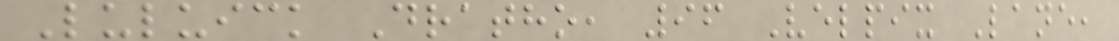Luluick Dratho, 96 Velpix Lane,
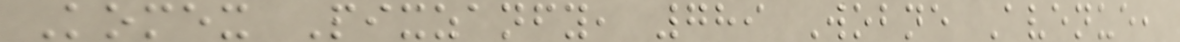Komex Pixzanfy, 789 Wobne Avenue,
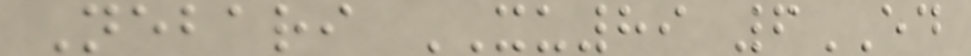Nebari XU89 6ED
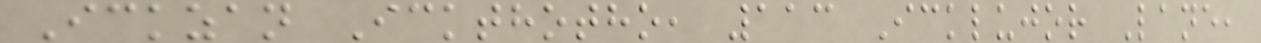Ickzan Ickthotho, 113 Icklujor Lane,
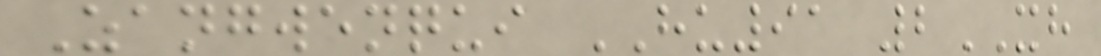Zangwenqui HU91 2XH
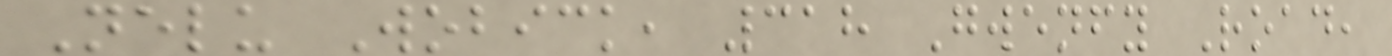Nelu Wobick, 318 Gwenfy Road,
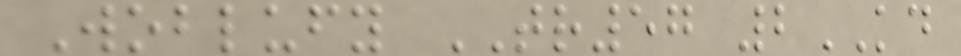Woblufy TR57 2KD
